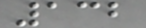132
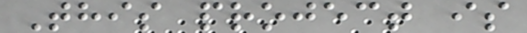This project is
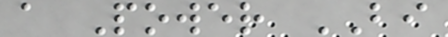a Power BI
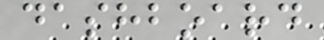dashboard
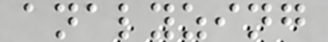analyzing
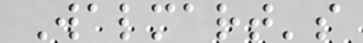Walmart's
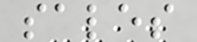sales
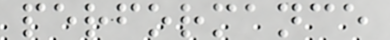performance
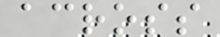across
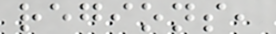regions,
